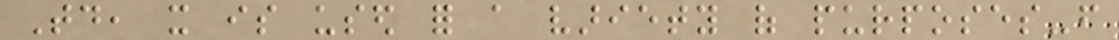Today, it is used for a variety of purposes-from
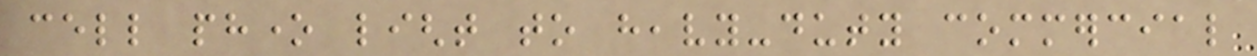cell phone light to heavy-duty commercial
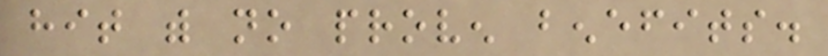hit with no proven benefits.
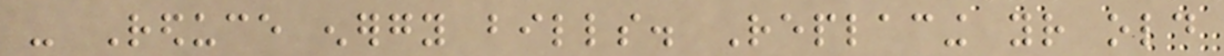- Reduce energy bills. Replacing your old
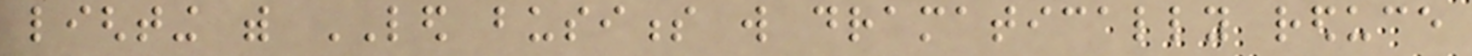lighting with LED business will dramatically reduce
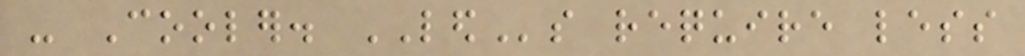- Cooler. LEDs require less
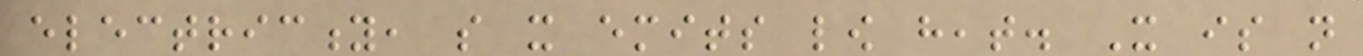electricity, so it emits low heat. It is not
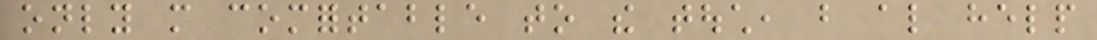only more comfortable to the touch, but also help
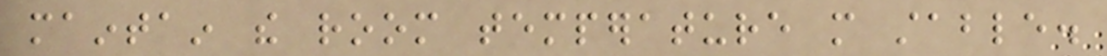maintain the room temperature more stable.
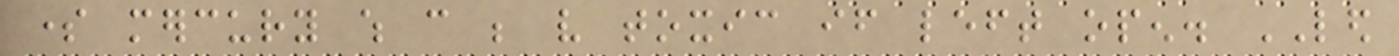some mercury which can be very toxic if left open. LED
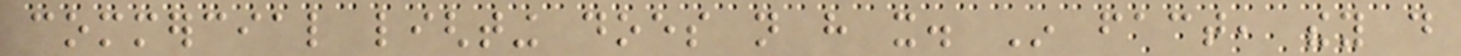commercial lighting does not have it. In fact, they do
